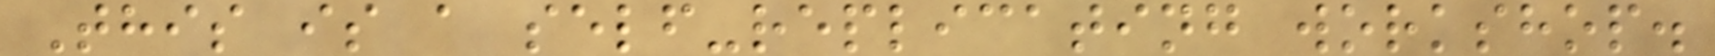This is a self-replicating workshop.
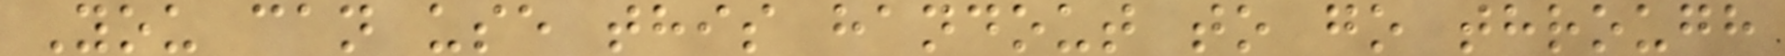You can use this handout to go through
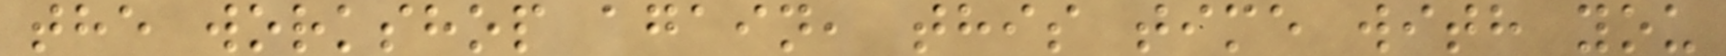the workshop again, this time with you
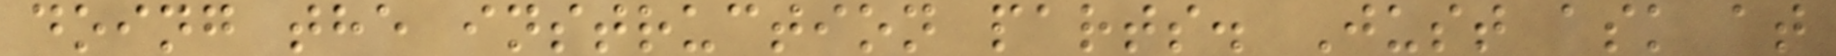doing the instruction parts. Just ask at
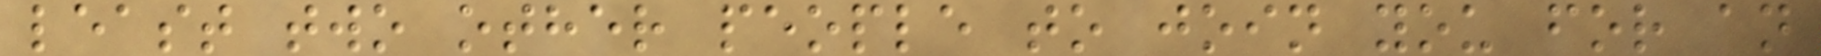least two other people to join you for an
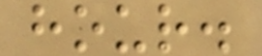hour.
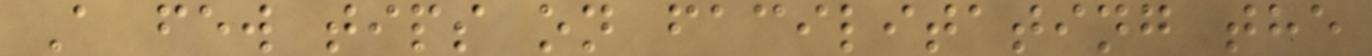A few tips on facilitating the
